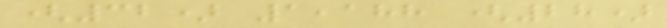(32) 1,188 (28)
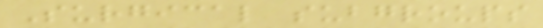Surgical subgroups
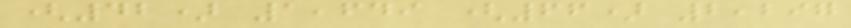(42) 1,649 (66) 2,297
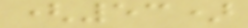(53)
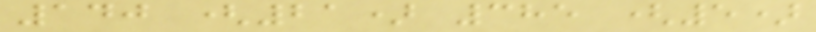140 (21) 385 (5)
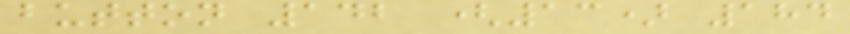button 142 (13) 184
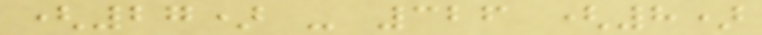(27) - 326 (8)
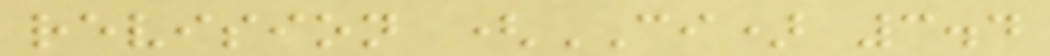revision (CI) 3.4
